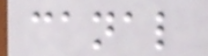canal
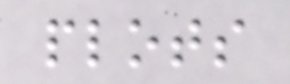plots
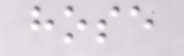hose
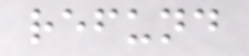refund
